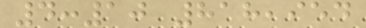4:10 818,954
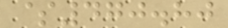$470.80
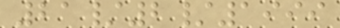21/2/1999
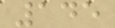145
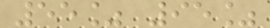55% 95%
